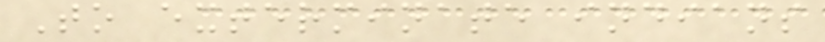To exterminate indians
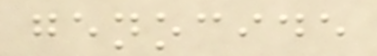genocide
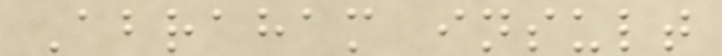Abraham insult
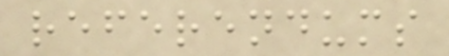referendums
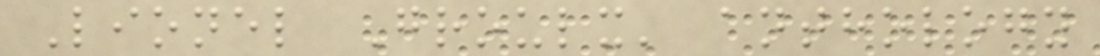Lionel Groulx' anthology
